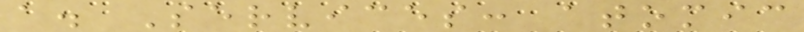a. Services: atomic
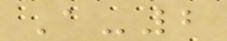A-2
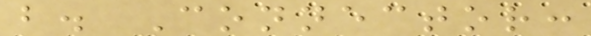b. Connector:
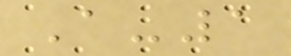A-1
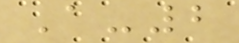A-2
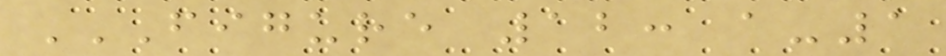FIGURE 12: A-1
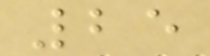25
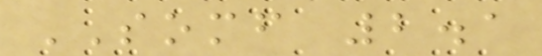SOMF 2.1
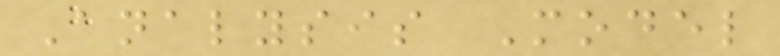Analysis Model
